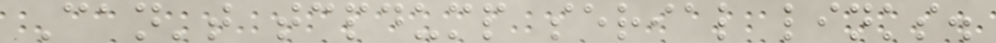Can't tcpdump serial links.
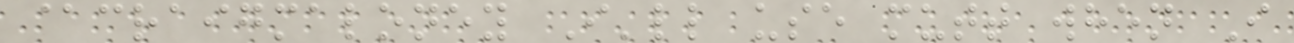@craigmaloney I'll use mutt when I
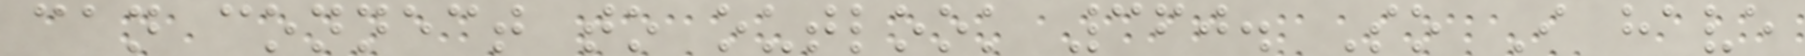can connect to outlook 360. So I have
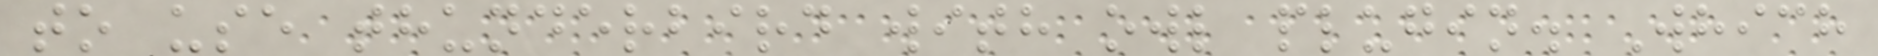to use thunderbird with owl plugin. Which
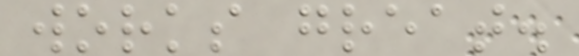works great.
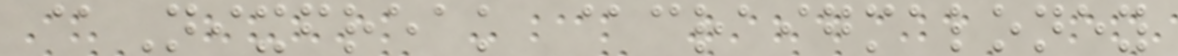@Nixfreak @craigmaloney
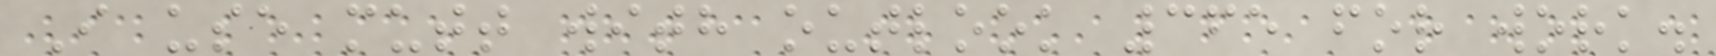I use mutt with outlook 365 for work.
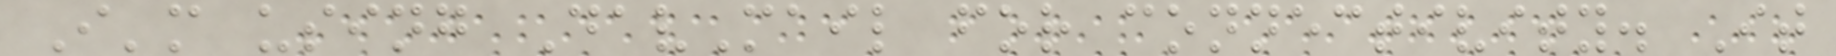I'm using DavMail for connectivity. It
